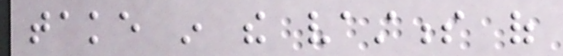take in the vastness of
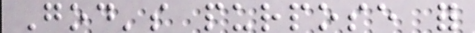God's purpose for
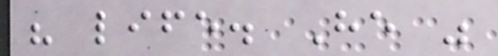his life. He was
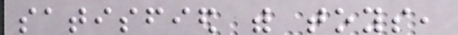satisfied with toys,
